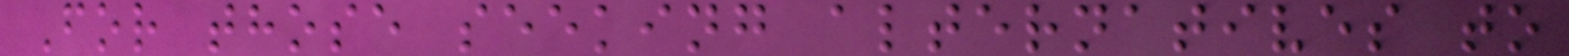For those seeking alternatives to
